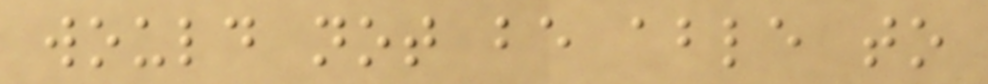would not be able to
